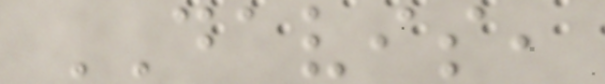DAVIS,
